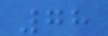78
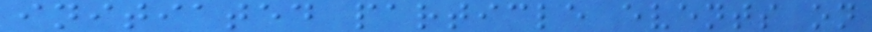initiated particle events on
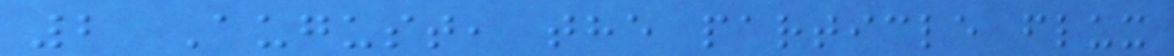2 August, the particle flux
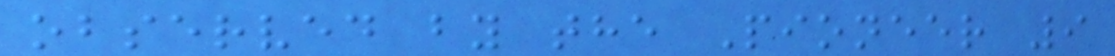observed by the Pioneer 9
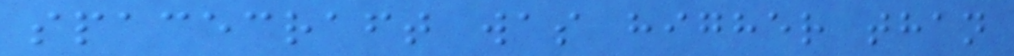spacecraft was higher than
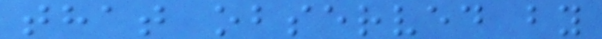that observed by
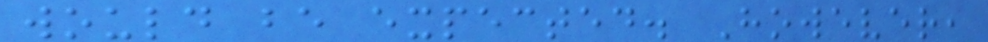would be expected. However,
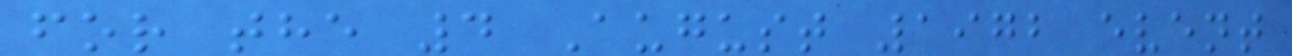for the 4 August 1972 event
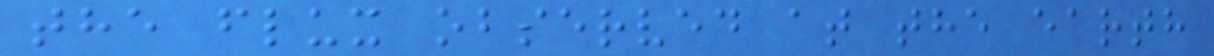the flux observed at the earth
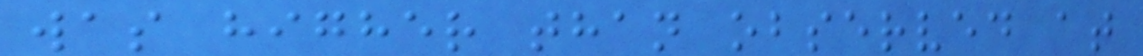was higher than observed at
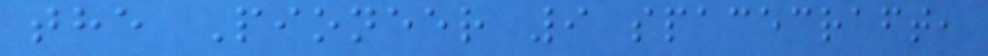the Pioneer 9 spacecraft,
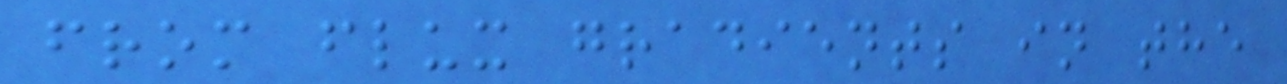from flux gradients in the
